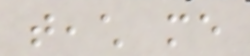teach me
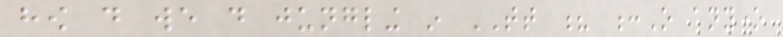how do we do jungling in TT ? :O anyone
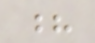?
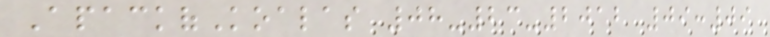ApackofKoalas 08-23-2012 09:09
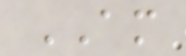AM
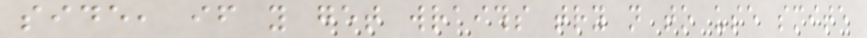side, if you get wraiths try not to use smite
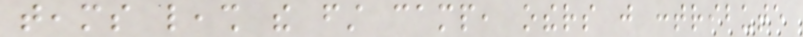teams leash the first camp, others just contribute
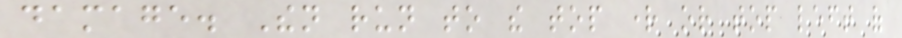damage. Then run to the top right or top left of
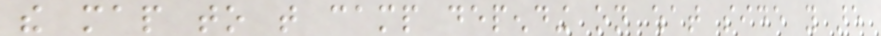the map to that camp depending on what side you are
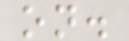on.
